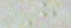H
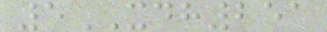5XDH251
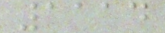1114
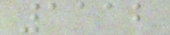1112
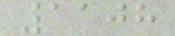1108
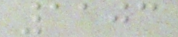1103
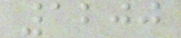1200
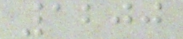1200
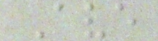Ave
